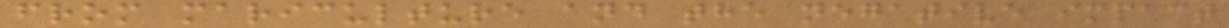from mariculture and the negative impact
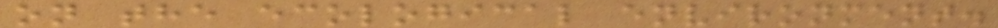on the ecological environment.
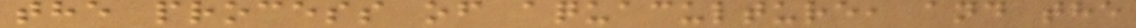the process of aquaculture, and the
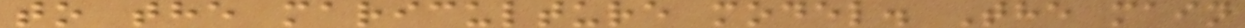to the mariculture model. The main
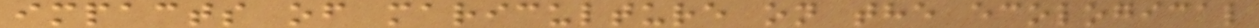impacts of mariculture on the ecological
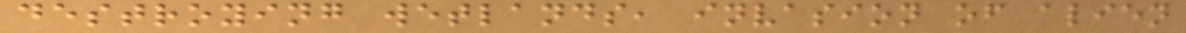destroying wetlands, invasion of alien
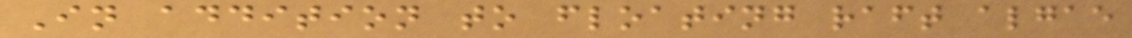In addition to floating raft algae
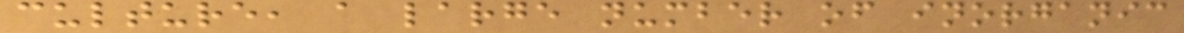culture, a large number of inorganic
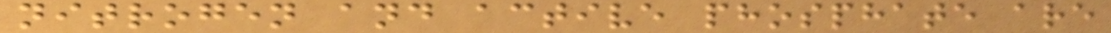nitrogen and active phosphate are
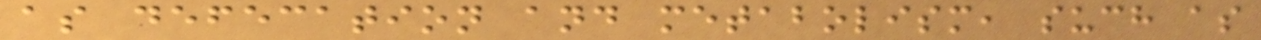as defecation and metabolism, such as
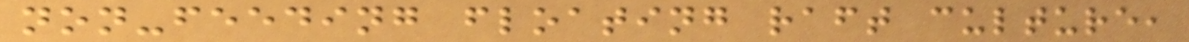non-feeding floating raft culture,
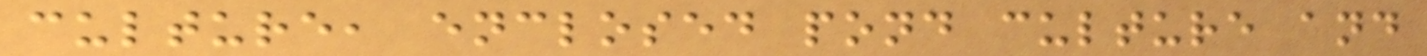culture, enclosed pond culture and
